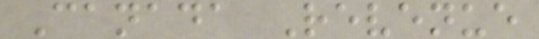Canada Revenue
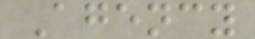Agency
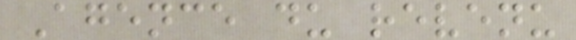Agence du revenu
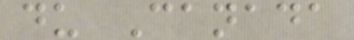du Canada
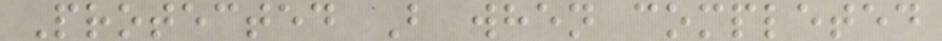Protected B when completed
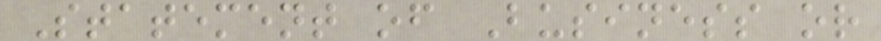Statement of Business or
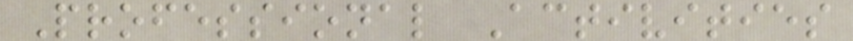Professional Activities
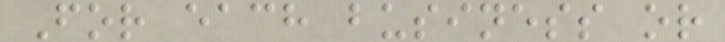For each business or
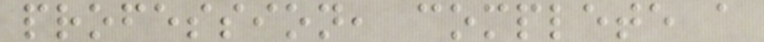profession, complete a
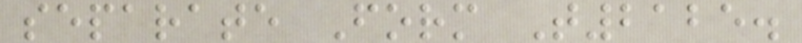separate Form T2125.
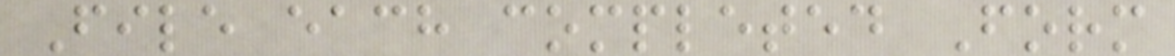File each completed Form
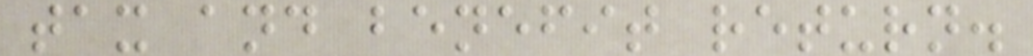tax and benefit return.
